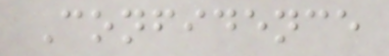Confidence
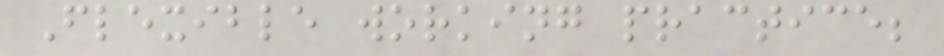Flexible working practice;
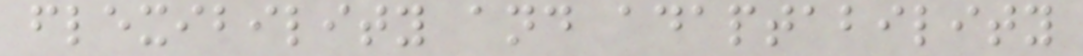flexibility and adaptability
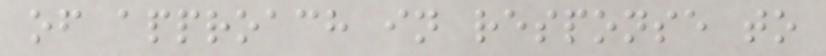of approach in response to
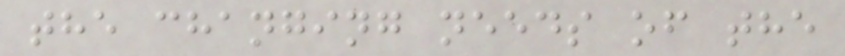the changing needs of the
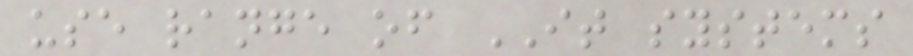use range of IT systems
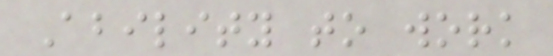Ability to work
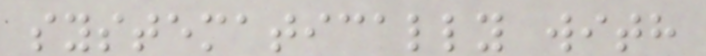systematically with
